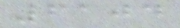6104
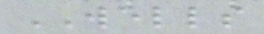WELLS
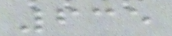635
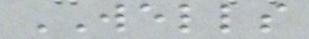WELLS
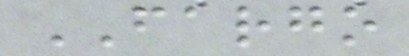FARGO
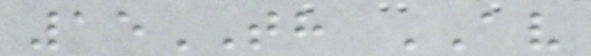15TH AV
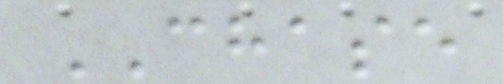CHASE
